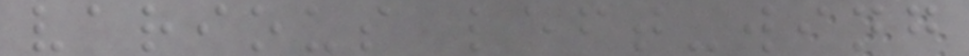various left-wing
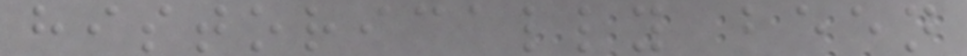historically been
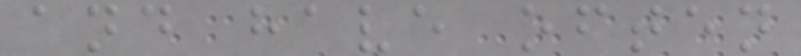and have often
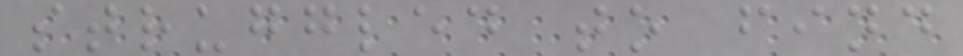struggled to find
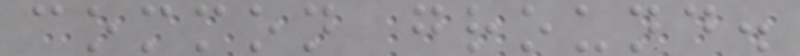common ground.
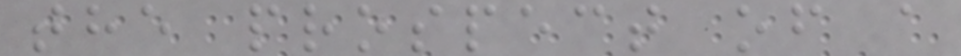the prospect of a
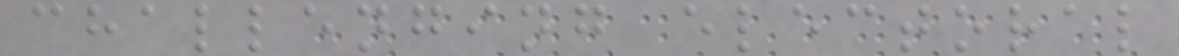challenging electoral
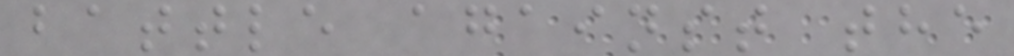battle against the
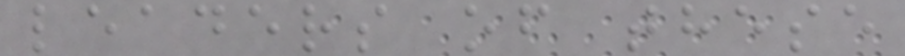leaders of these
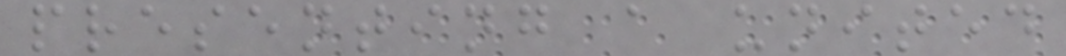presenting a united
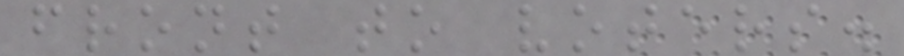front to voters.
